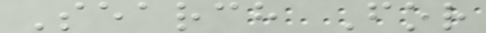Search For
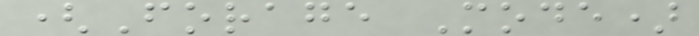(Forage Mode)
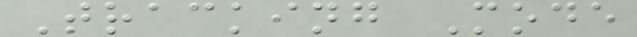Tracking Mode
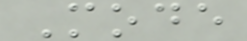Mode
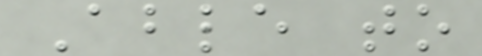Able to
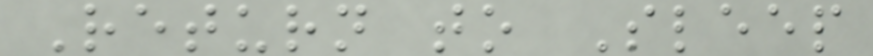Return to Sleep
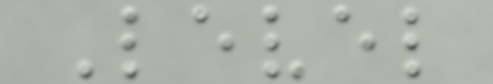Level
